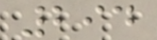294
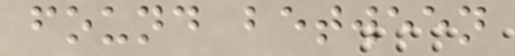found between
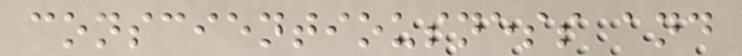conscientiousness and
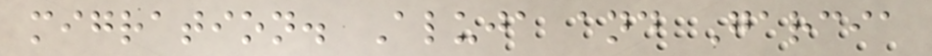migration. Aluja and Garcia
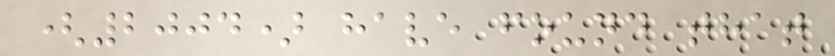(2004) have found that
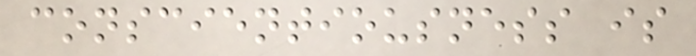conscientiousness is
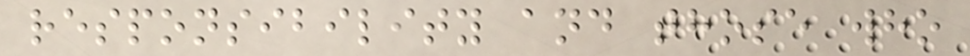responsibility and those who
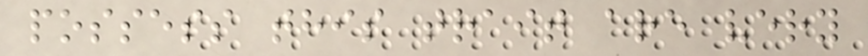possess this trait are very
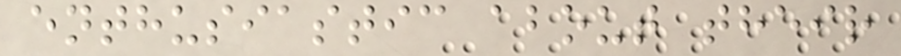enthusiastic about their
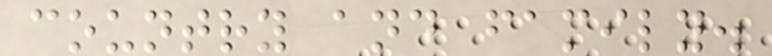country and family.
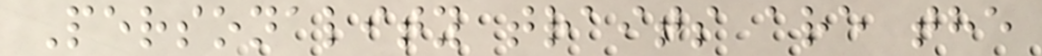Personality traits are the
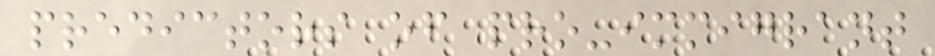predictors of pro-immigrant
